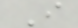I
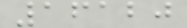16120
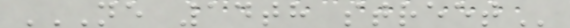NE 14TH STREET
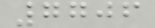7706
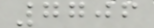7706
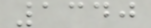1340
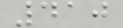410
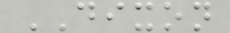DIXON
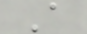A
